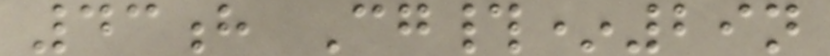43h Cg#*29n
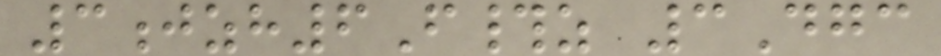3jzh6F#z 3Dgc
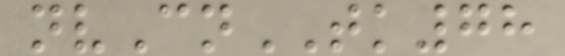nvCnTK78
